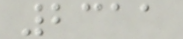2311
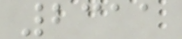2311
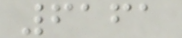6161
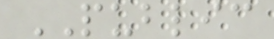PUBLIC
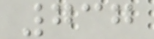737
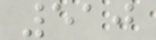510
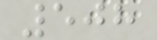508
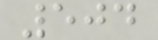504
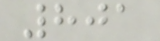801
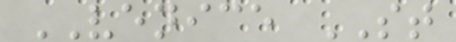VENICE ST
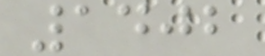1402
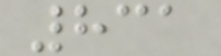831
